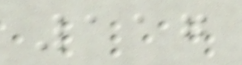117
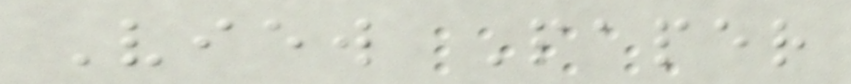View Paper
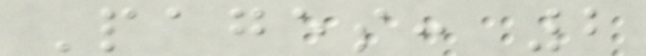Pages: 2
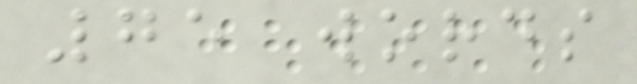75 words
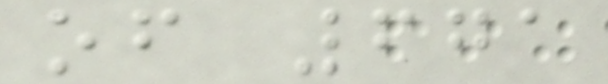of 671
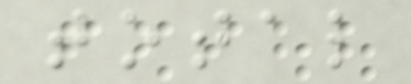total
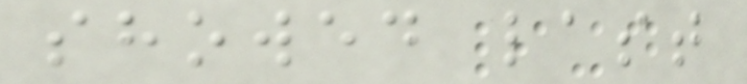showed last
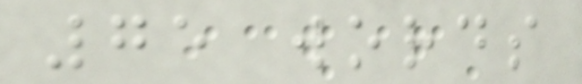75 words
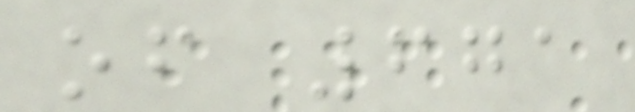of 671
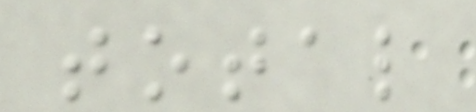total
